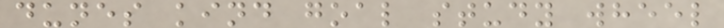dunes kind goal study wheel
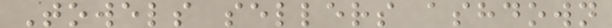Towels sellers ashdown
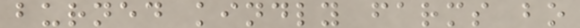burned kindly farms bo
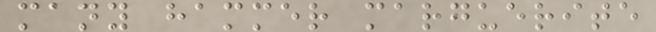many hammer marguerite
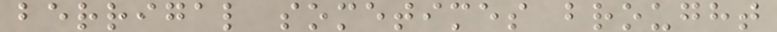berrigal sometimes brought
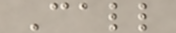Call
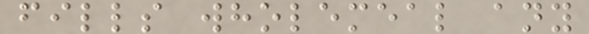fills wholemeal any
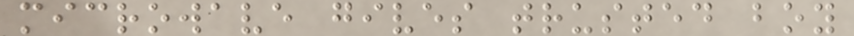microwave gives trusted boy
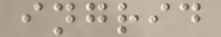ingrid
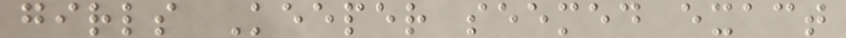girls Keeper seemed exact
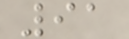91
